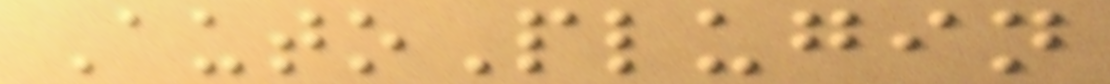AutoPlugin
